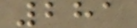281
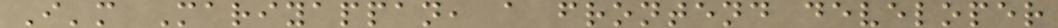I'm Mariyappan, a frontend developer
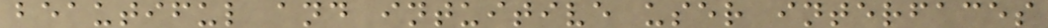beautiful and intuitive user interfaces
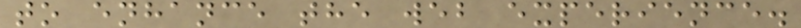to enhance the web experience.
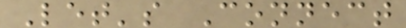Let's Connect
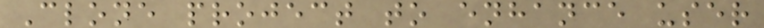Clone project to enhance user
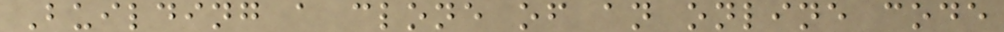Building a clone of an online code
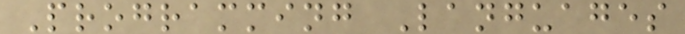Programming Languages
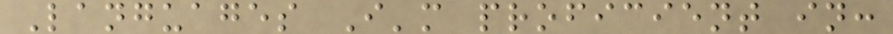Languages I'm proficient in:
